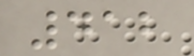412
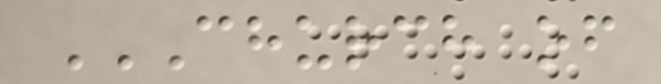CHURCH OF
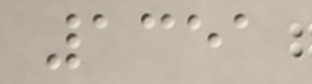1351
